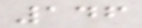146
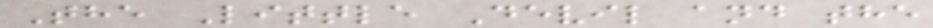The Little Devil and the
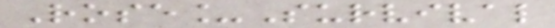Rose_Survival
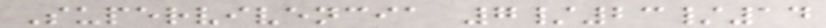Supervivencia 7/23/14
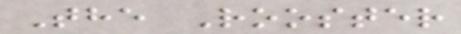The Rooster
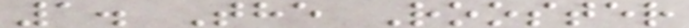1. The Rooster
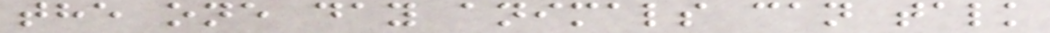the one day animals can talk
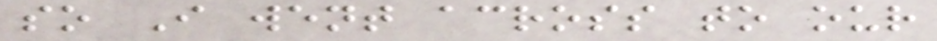so I went across to our
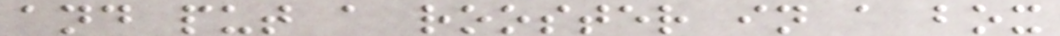and put a rooster in a box
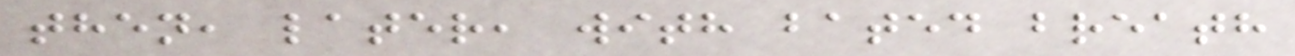then, later, with bated breath
